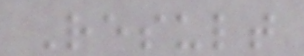Result
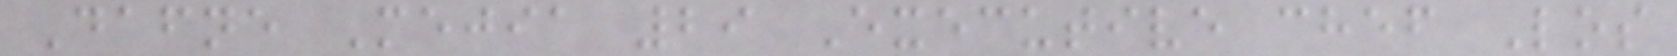Dafne Mejia 29 Executive chef Los
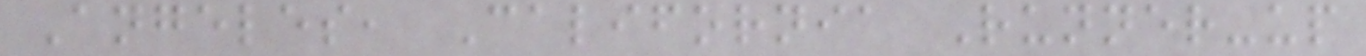Angeles, California Runner-up
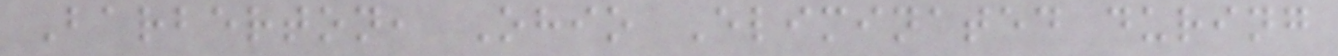Barberton, Ohio Eliminated during
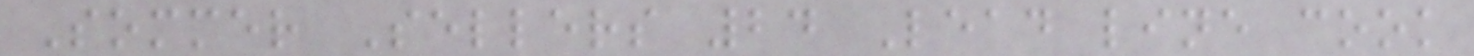Sommer Sellers 24 Lead line cook
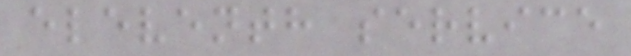eleventh service
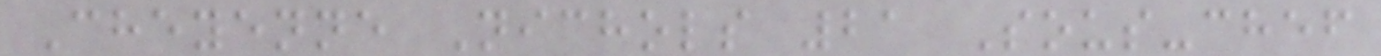Cheyenne Nichols 21 Sous-chef
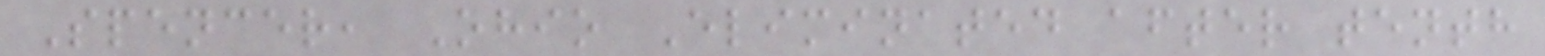Spencer, Ohio Eliminated after tenth
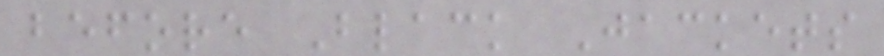before Black Jackets
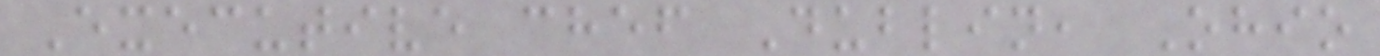Executive chef Dublin, Ohio
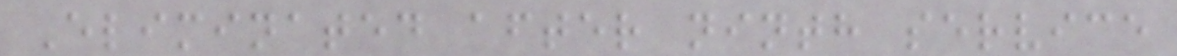Eliminated after ninth service
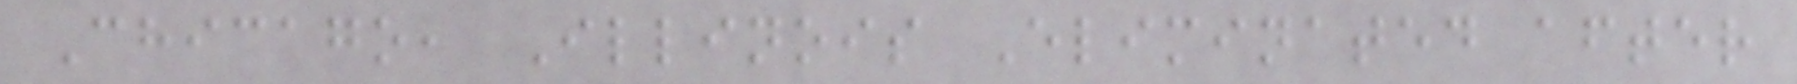Chicago, Illinois Eliminated after
